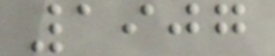1907
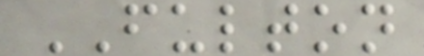FULTON
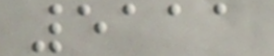5111
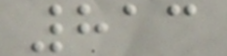813
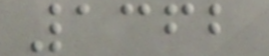1362
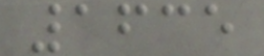1635
